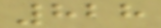828
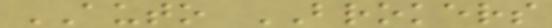AUTO BROKERS
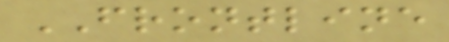FRONTLINE
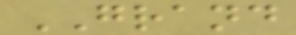GRAND
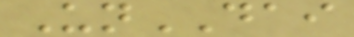UnDAI
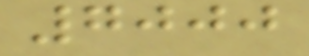7000
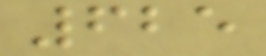625
